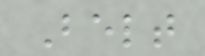Belt
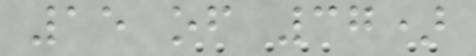15 of 37)
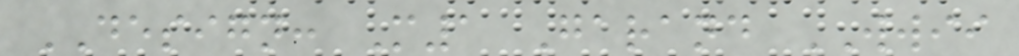DESIGN: M1 Garand WWII
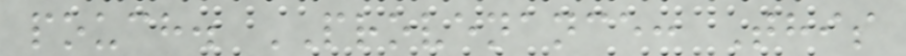pouch. PROVENANCE: This
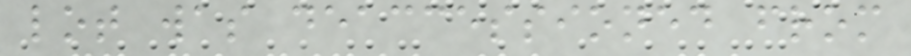lot was deaccessioned from
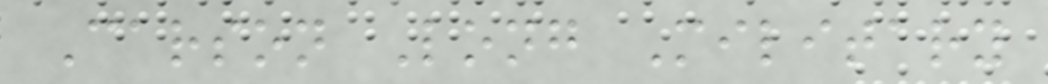Carson Long Military
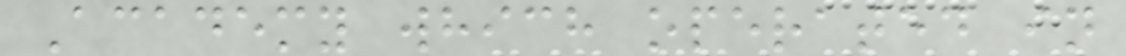Academy which operated in
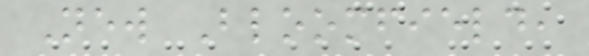New Bloomfield,
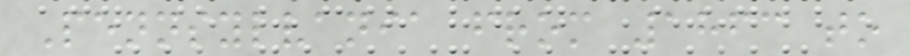Pennsylvania from 1863 to
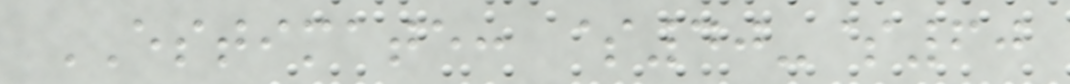ESTIMATE: $40-$60
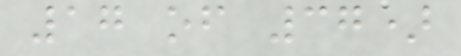17 of 37)
